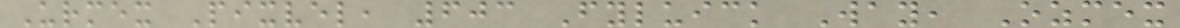Urmex Pixvel, 603 Fyluick Way, Ozmex
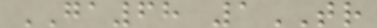GA68 1TR
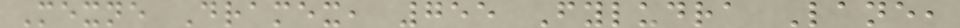Mexne Dramex, 755 Fyludra Lane,
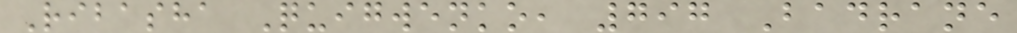Ribasha Quigwenko, 797 Badrane
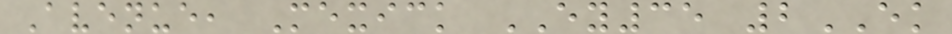Avenue, Mexick EY35 2EK
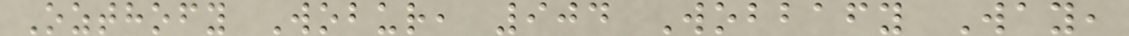Ozthofy Wobur, 904 Wobbafy Way,
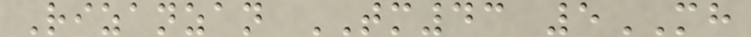Rizanzan TM43 5MH
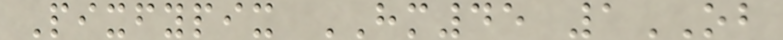Pixfypix HM45 1OB
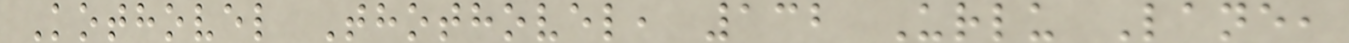Kothovel Thothovel, 132 Urlu Lane,
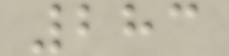283
